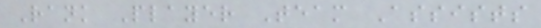Rank Player Team Assists
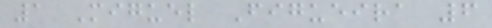1 Miguel Figueira 6
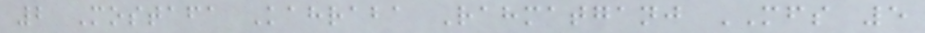2 Mostafa Kahraba Rahmatganj MFS 5
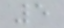5
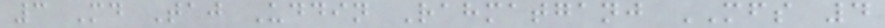3 Md Taj Uddin Rahmatganj MFS 4
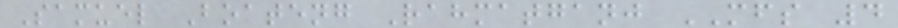Samuel Boateng Rahmatganj MFS 4
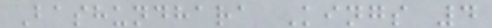Bashundhara Kings 4
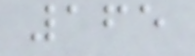165
